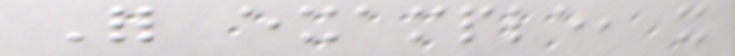For example, it
